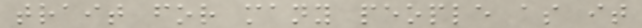trait for many people as it
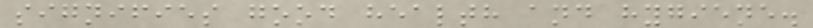signifies good health and hygiene.
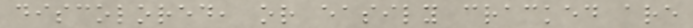discolored, or easily cracked are
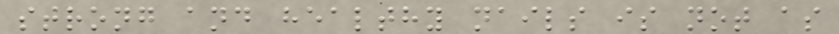strong and healthy nails is not as
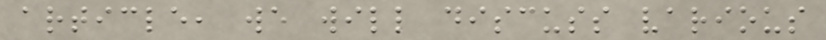article, we will discuss various
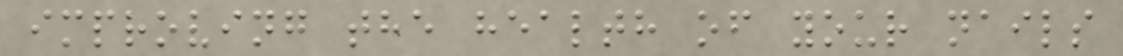improving the health of your nails
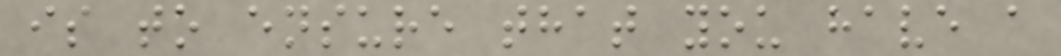is to ensure that you have a
